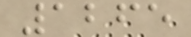1265
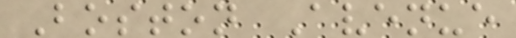Boston Avenue
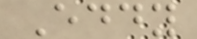Eddy
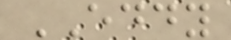EDDY
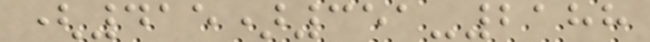(415)351-2188
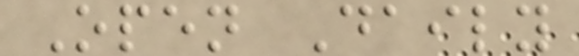Open Daily
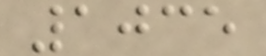1035
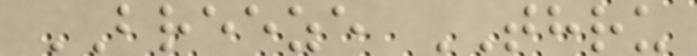BREEZE THRU
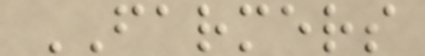FARMERS
